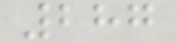287
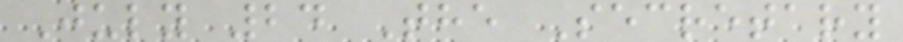July 24 The Secretary
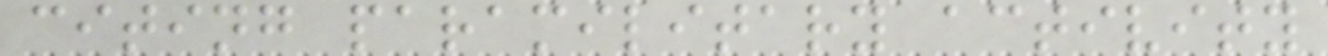citing paramilitary activity
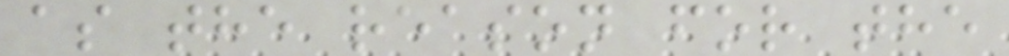as the reason for the
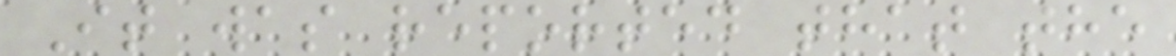It was reported that the
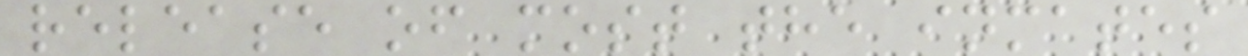release of most the inmates
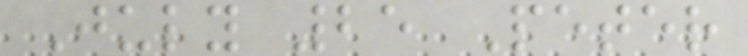July 25 Peter
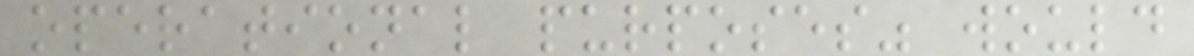operational purposes" would
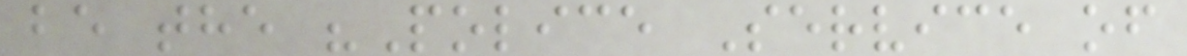be the "Police Service of
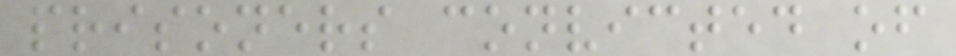prisoners convicted of
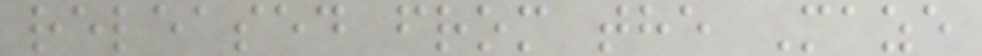released from the Maze
